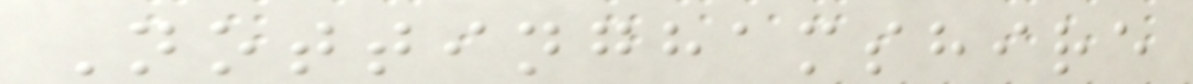Nottinghamshire
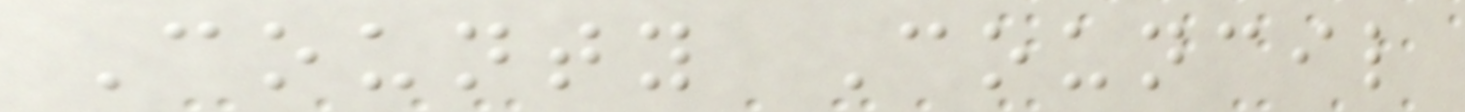County Council
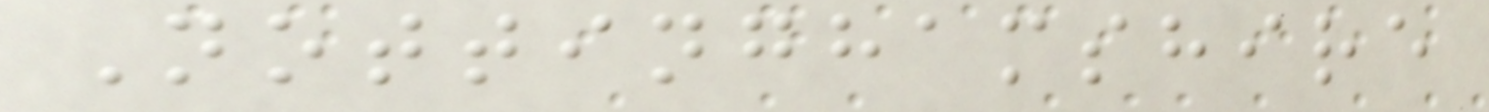Nottinghamshire
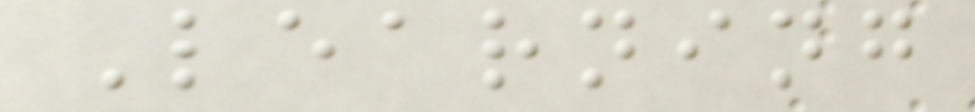Learning
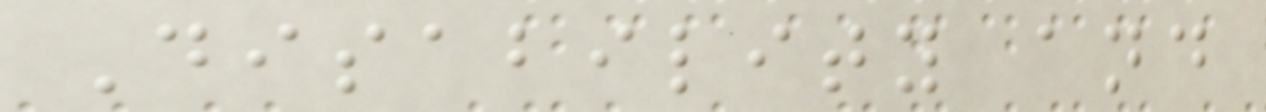Disability and
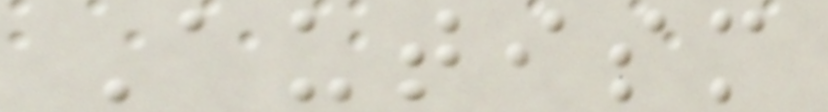Autism
